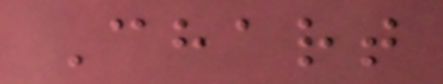Chart
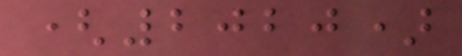(2020)
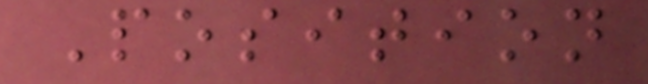Position
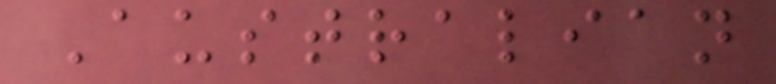Australian
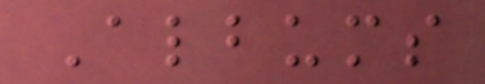Albums
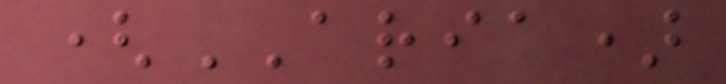(ARIA)
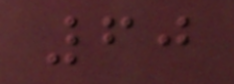60
